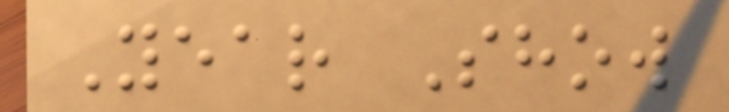Year Show
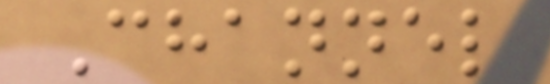Channel
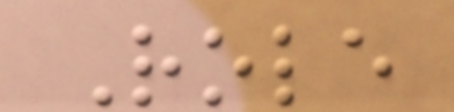Role
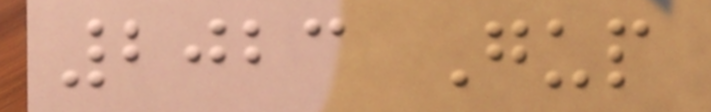2023 Gup
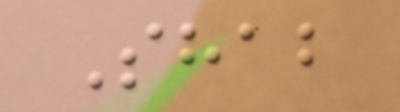Shab
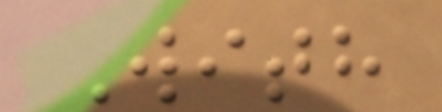With
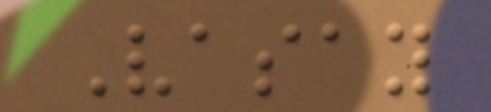Vasay
